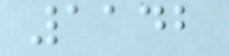1142
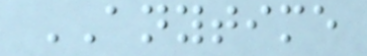ANYTIME
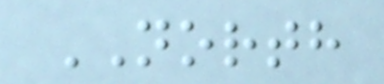NORTH
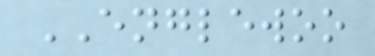ENGLEWOO
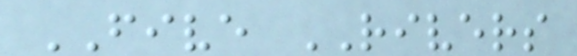FIVE RIVERS
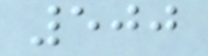500
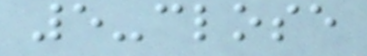5-close
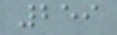259
